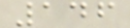146
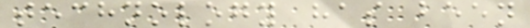technology has been
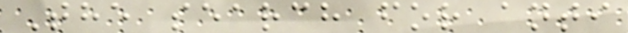The search for anti
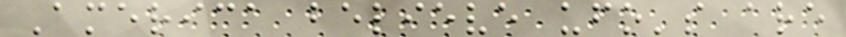America believe ufo's are
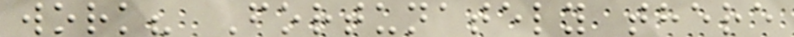work? Fortunately there
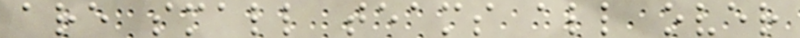are small teams all over
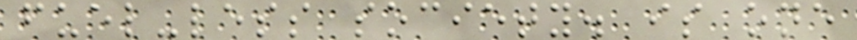fuel-less society. is one
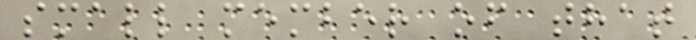small member of that
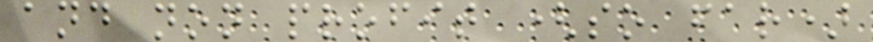and non profit (so far)
